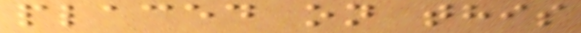placed on this
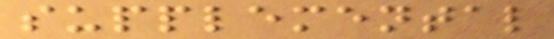supplemental
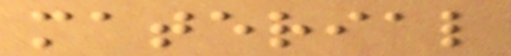material
